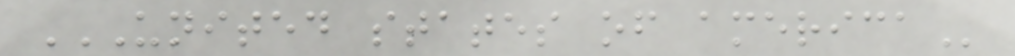UNITED STATES OF AMERICA
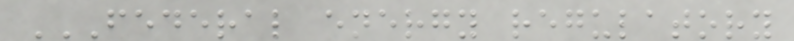FEDERAL ENERGY REGULATORY
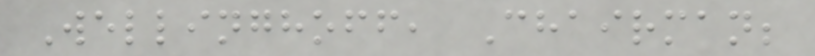Wellinghoff, Chairman;
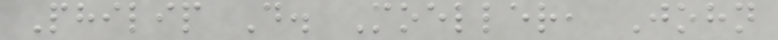Philip D. Moeller, John
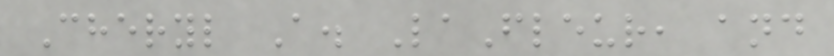Cheryl A. LaFleur, and
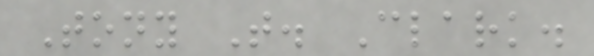Tony T. Clark.
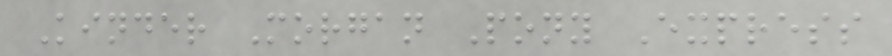Kinder Morgan Pony Express
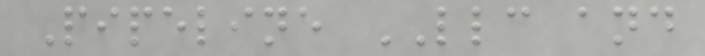Pipeline LLC and
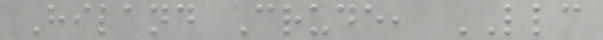Hiland Crude, LLC
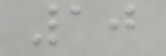10
